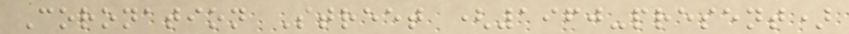Coronation Street (1960-present)
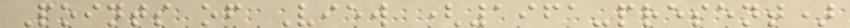Points of View (1961-present)
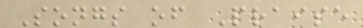Songs of Praise
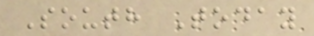South Today
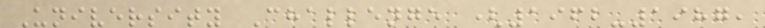University Challenge (1962-1987,
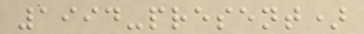1994-present)
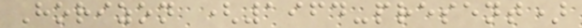Horizon (1964-present)
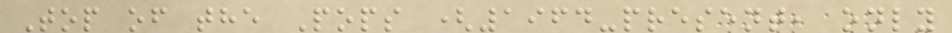Top of the Pops (1964-present, only
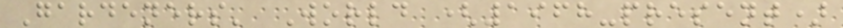Gardeners' World (1968-present)
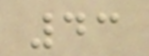43
